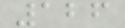126
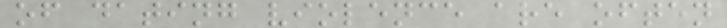of dating violence are often
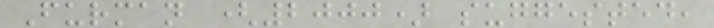Furman (2000) suggested,
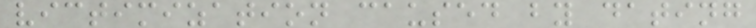victimization caused by dating
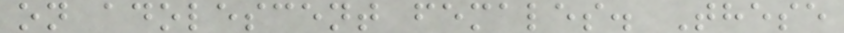on adolescent females. These
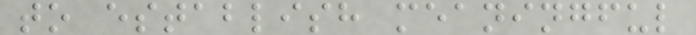to establish meaningful
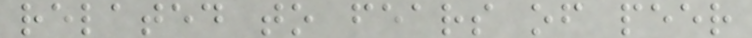related to fears of peer
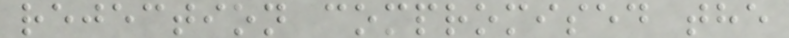rejection compromised the
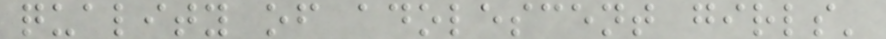quality of adolescent girls'
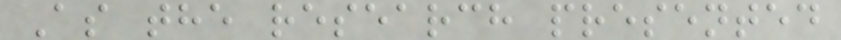As the research presented
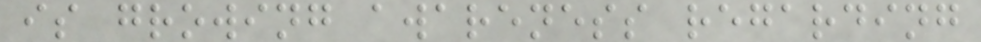is growing awareness regarding
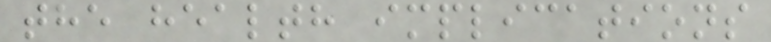the health implications
